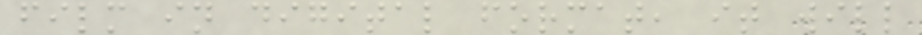film in digital format, it will
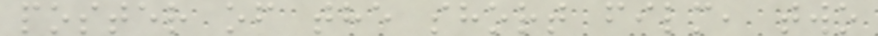poster of the short film, two
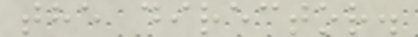the director.
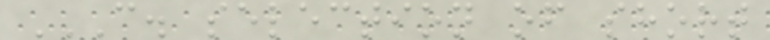C. SELECTION OF SHORT
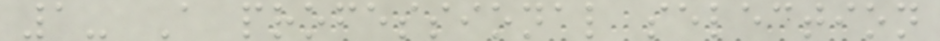1- A professional selection
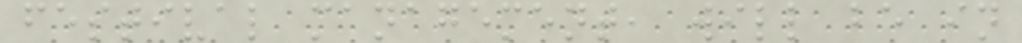festival management, will be in
